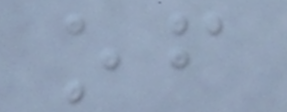of
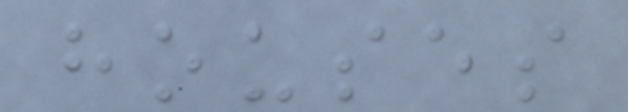houses
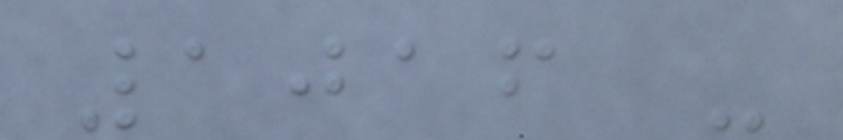1016 -
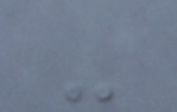-
